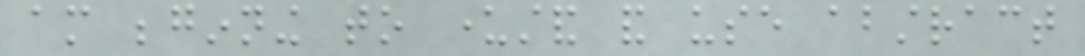am beginning to understand and use abstract
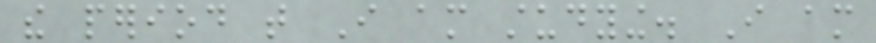the period that I am studying. I am
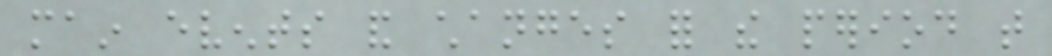main events and changes for the period that
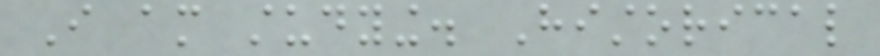I am studying. Historical
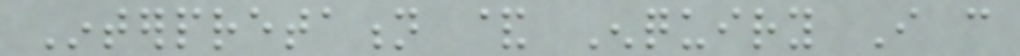Interpretation & Enquiry I can
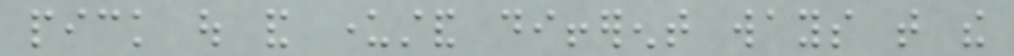pick out and understand different ways that the
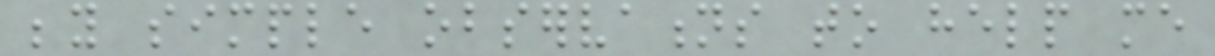beyond simple observations to help me
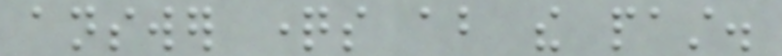answer questions about the past.
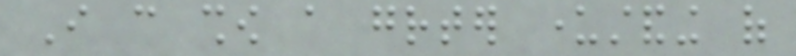I can show a greater understanding of
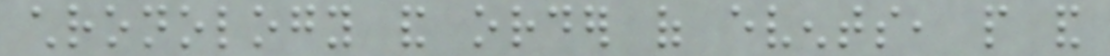chronology and order of events, people and
